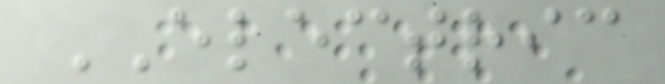ELECTRIC
